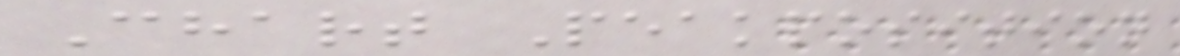Chart Peakposition
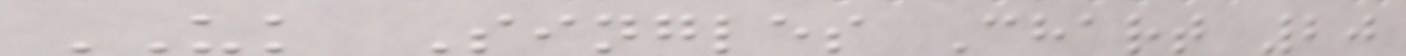UK Singles Chart 20
